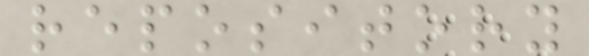repository
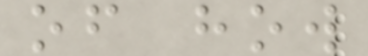of how
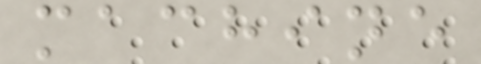machine
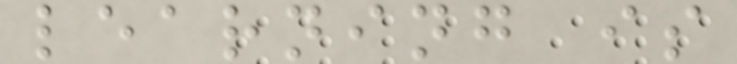learning is
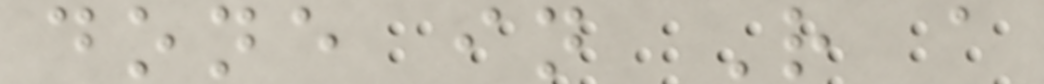done in R a
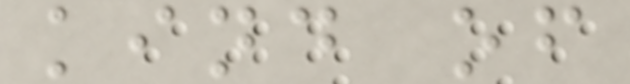kind of
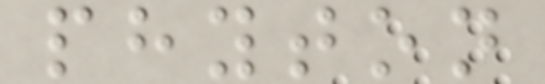phyton
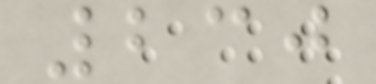230
